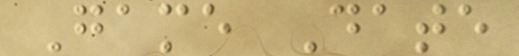Game Date
